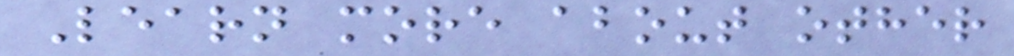Learn more about other
